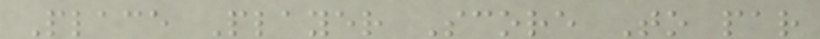Place Player Score To par
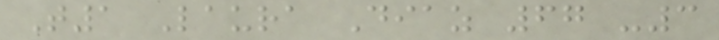T1 Laura Diaz 67 -3
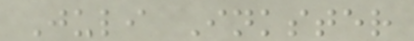Juli Inkster
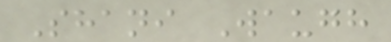Shani Waugh
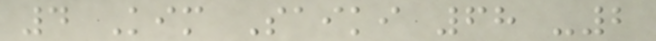4 Kim Saiki 68 -2
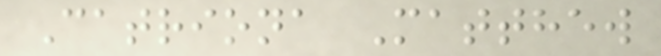Catriona Matthew
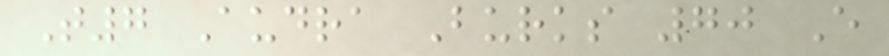T7 Audra Burks 70 E
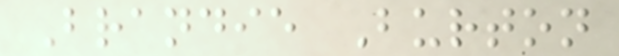Brandie Burton
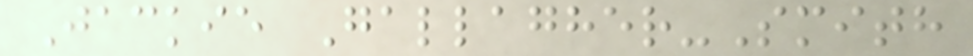Jackie Gallagher-Smith
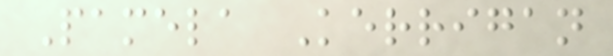Pamela Kerrigan
